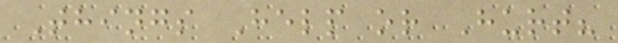Things Help or Hurt?
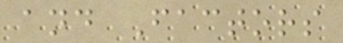and Factors
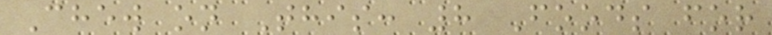Chew on This: 8 Foods for
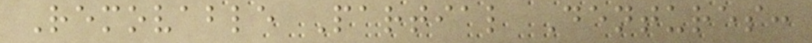Removable Partial Dentures:
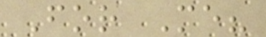For Me?
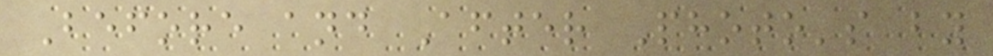Before and After Photo's by
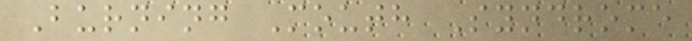Burning Mouth Syndrome
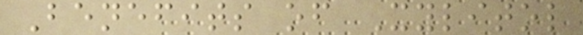Benefits of Xylitol
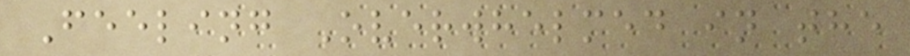Feeling Overwhelmed in the
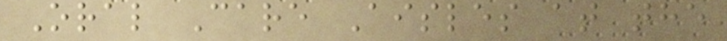Oral Care Aisles at the
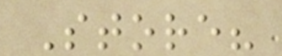Store?
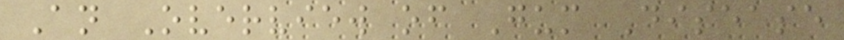An Overview of Gum Disease
